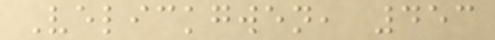Velickgwen, 453
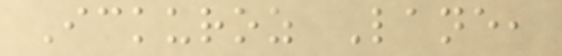Ickuroz Lane,
